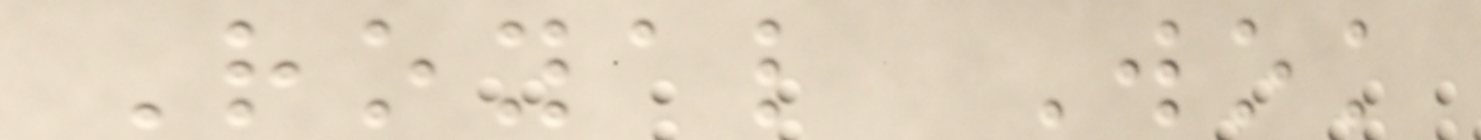Royal Wok
